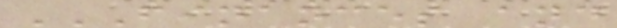FINANCES AND
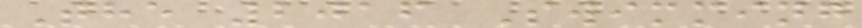The 2016 Swimming
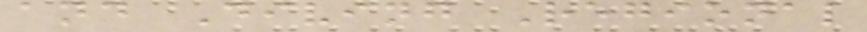and Diving Regional
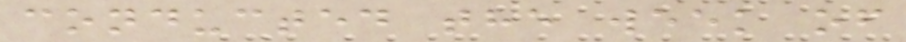conducted the week of
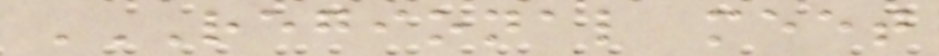REGIONAL MEET
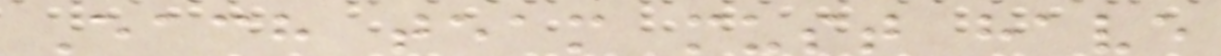Each team must have
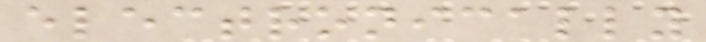electronically
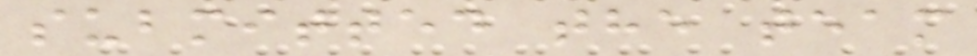submitted the team
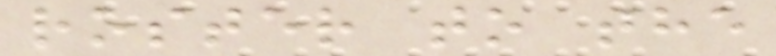roster to the
